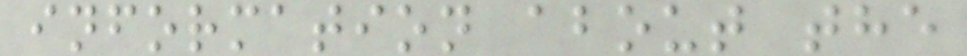information about the
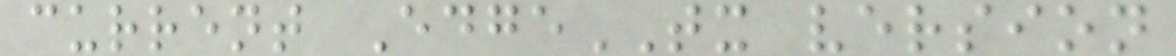current EdgeTX version
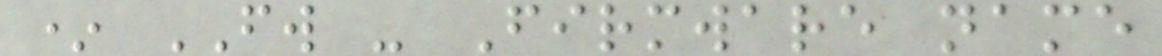* FW - Firmware name
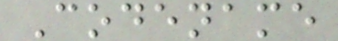Codename
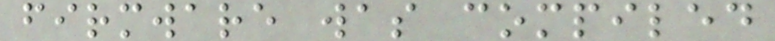firmware was compiled
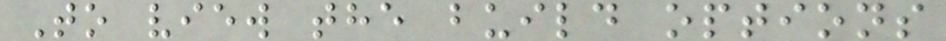To view the build options
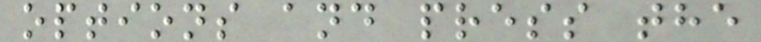options and press the
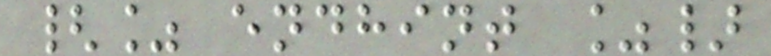{% endhint %}
